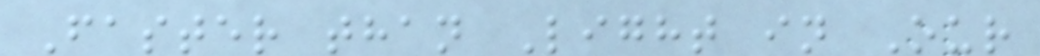Faster than Light in Our
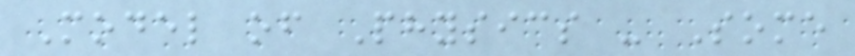Model of Physics - Some
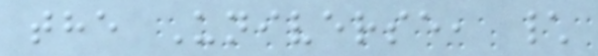the Universe, \
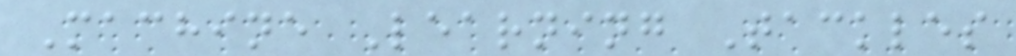Machine Learning Tackles
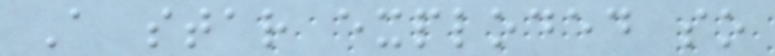A star exploded so
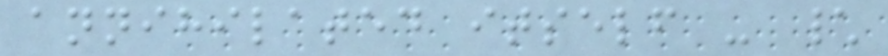annihilated itself - \
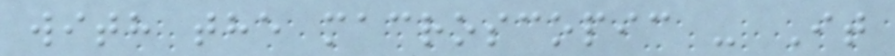with the macroscopic - It
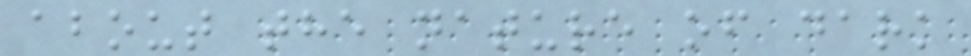about the nature of dark
